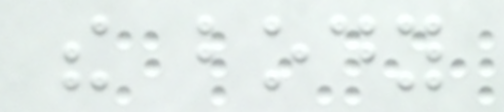the body
